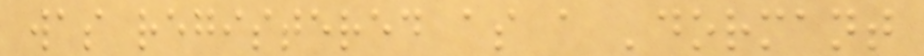was registered as a 'dormant
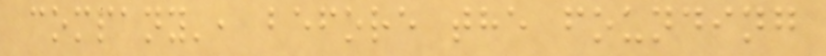company', before the founding
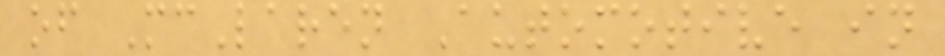of McLaren Automotive in
